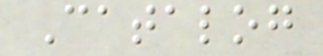Catalog
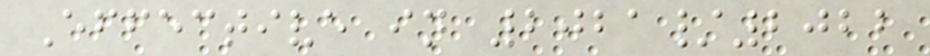Effective in 2021/2022
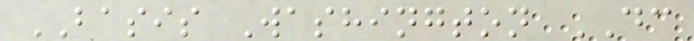BASIS Washington DC
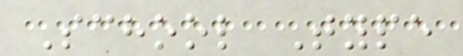School Type
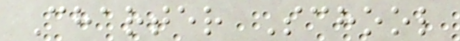Charter School
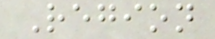Region
